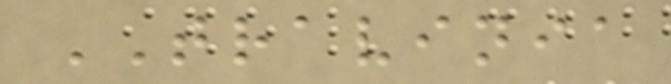TRAVINIA
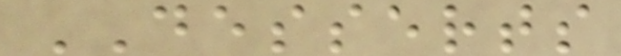DESSERTS
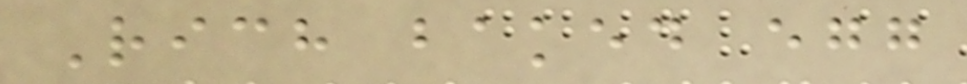Rich baked egg
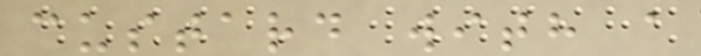custard with a
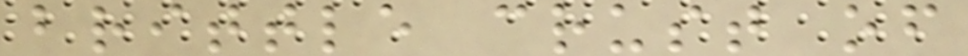brittle crust of
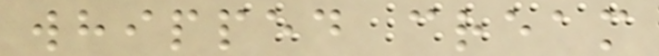whipped cream
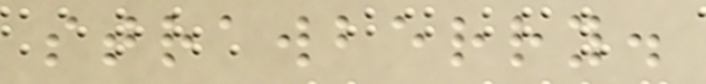strawberry.
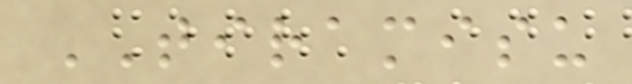TIRAMISU
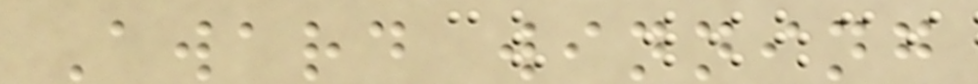Award winning
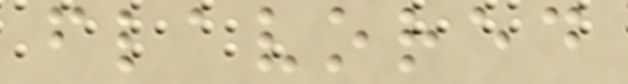flavored
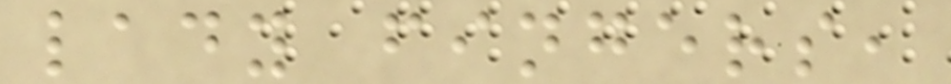lady fingers,
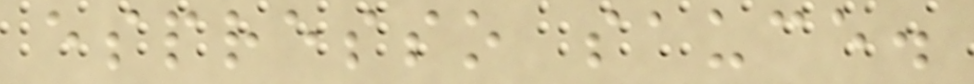espresso sauce.
